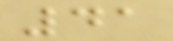41
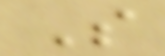S
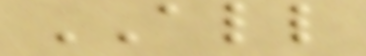ALL
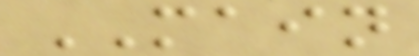MAIN
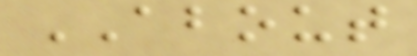ABOUT
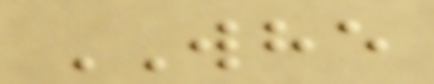WHE
